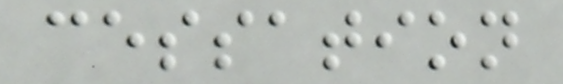cessation
